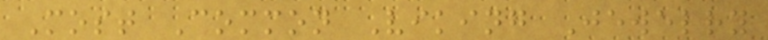Most Common Viking Jewelry
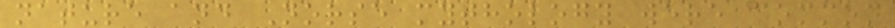nature and Norse mythology were common
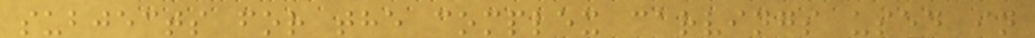subjects for the complex carvings used in
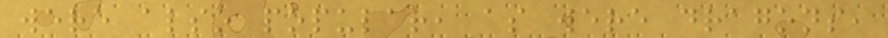were also popular, as were dragons,
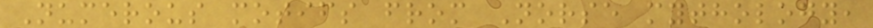Numerous motifs from Norse mythology,
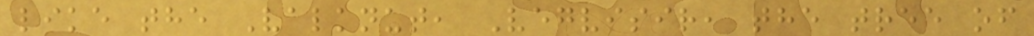like the Valknut, Vegvisir, the tree of
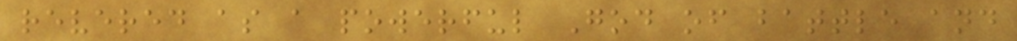revered as a powerful God of battle and
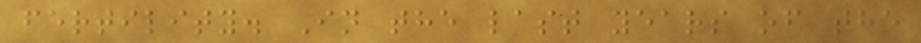fertility. In the last years of the
